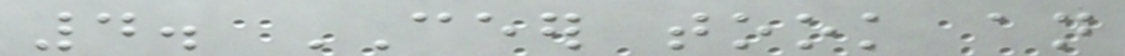4. CEER took an
